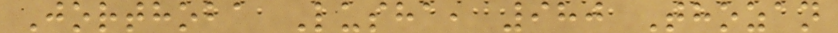Jorthoba Lusha, 980 Thozan
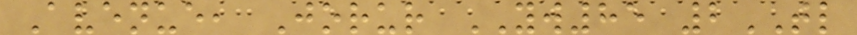Avenue, Jorur YW85 2TL
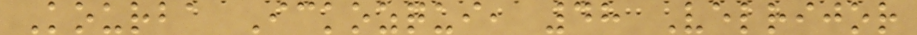Kourba Ickozqui, 48 Velrijor
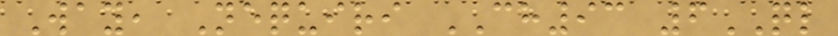Way, Nequiri CH93 6QL
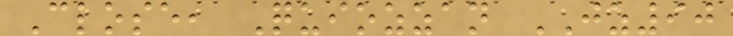Close, Quiozzan JZ90
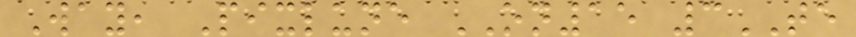Way, Pixlune ON15 3TE
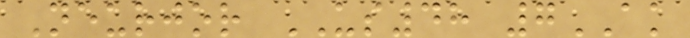Neurjor US48 7AK
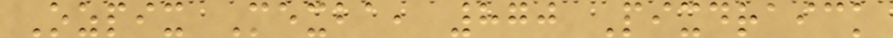Ozpix Mexba, 870 Pixdraick
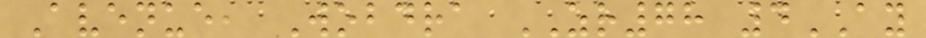Avenue, Wobdra ZR78 4AY
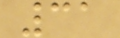31
